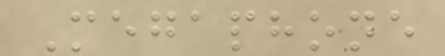Megaphone
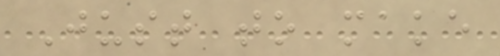Just to make
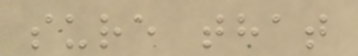sure that
